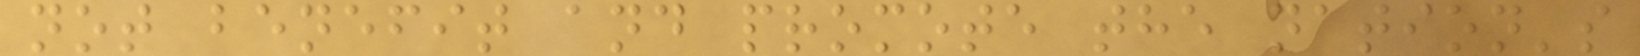not benefit and promote the nation's
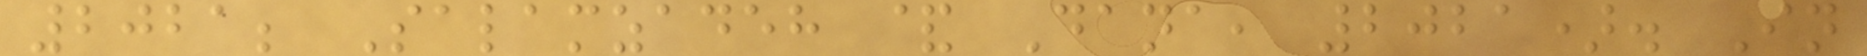2021; Salamzadeh & Dana, 2021). In
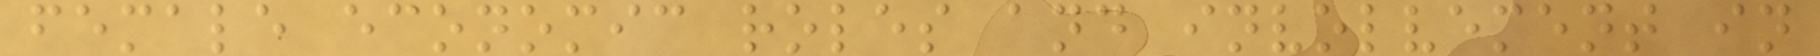female economic roles and involvement in
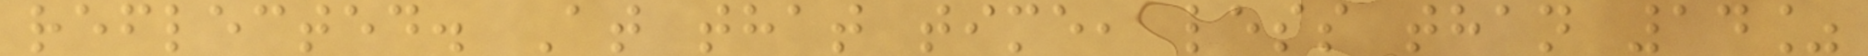reflected. At that time, less than 14%
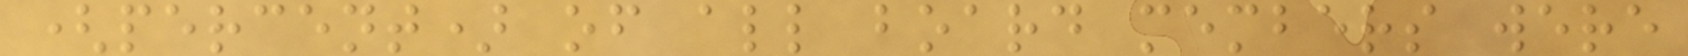(percent) of all board members were
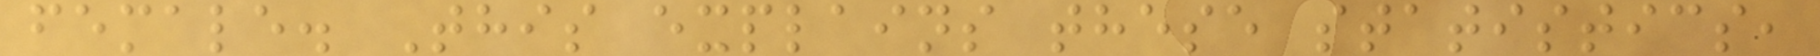female. This explains these statistics,
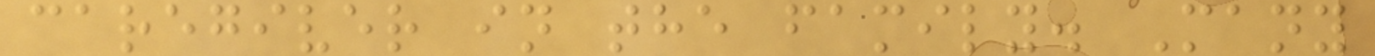caregiver in the family. Many
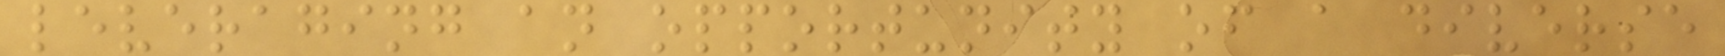leveraging an opportunity of a diverse
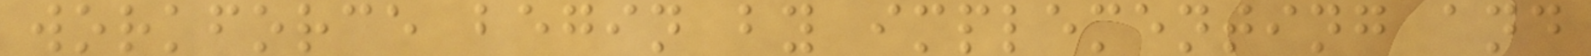workforce begin by implementing and
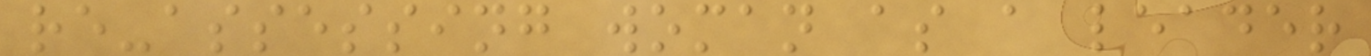re-assessing woman as a leader
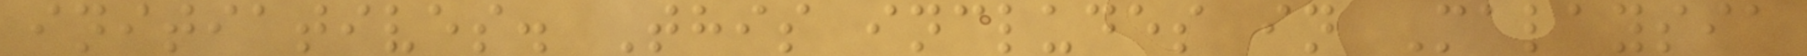initiatives. This includes in Malaysia
